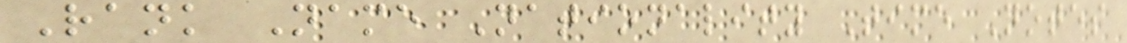Rank Name Nationality Time Notes
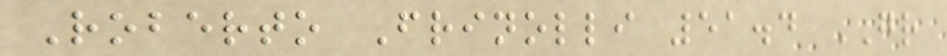Roberto Frinolli 51.4 GR
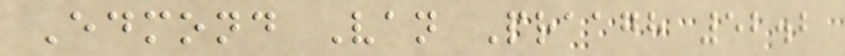Edmond Van Praagh 52.2
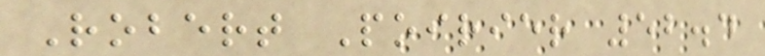Robert Poirier 52.4
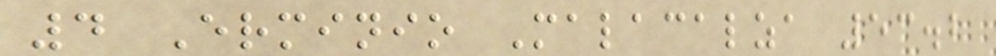4 Erminio Malacalza 53.2
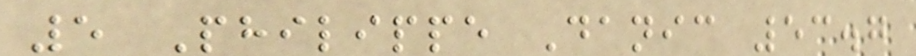5 Philippe Danic 53.7
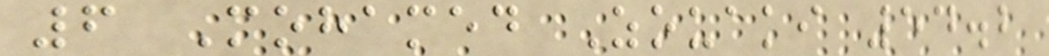6 Mohamed Zouaki 54.2
